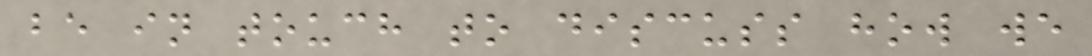be in touch to discuss how we
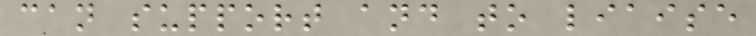can support and to liaise
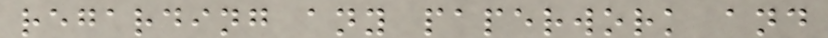regarding any paperwork and
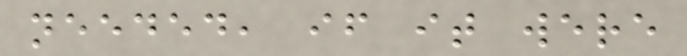needed, if it were
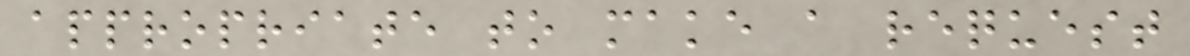appropriate to make a request
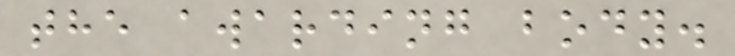the awarding body.
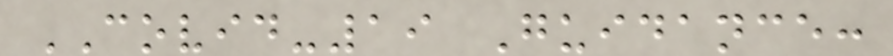COVID-19 Guidance:
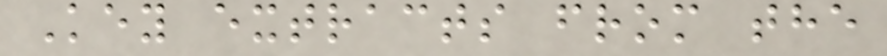Key extracts from the
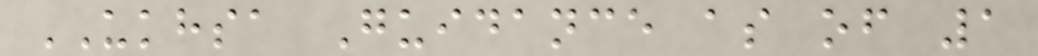UKHSA Guidance as of 1
